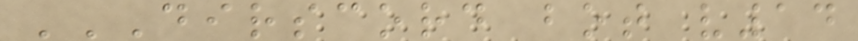DIRSCORD BOT V14
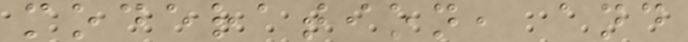moderation, and
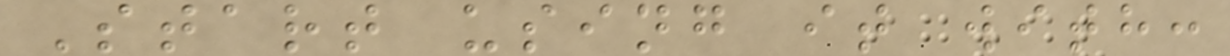Start using it with:
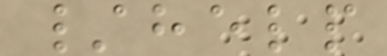/help
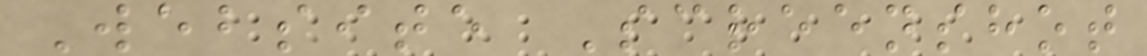Website Screenshot
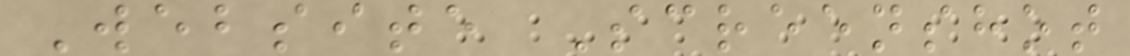Website Screenshot
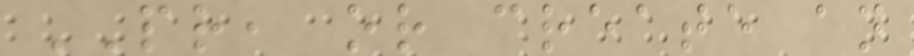PR, or create an
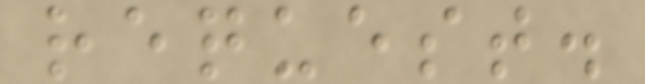request.
